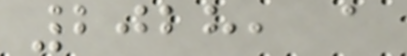2028, a
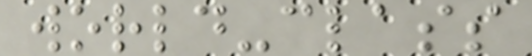world-class
